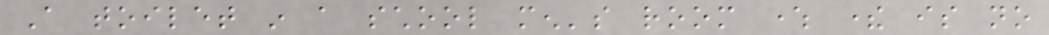A toilet in a school men's room where there is no
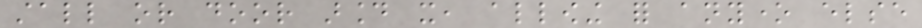stall or door around it, allowing for anyone else
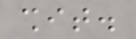shit.
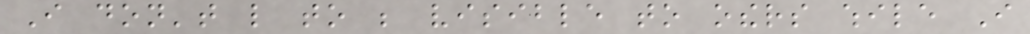I don't like to be visible to others while I
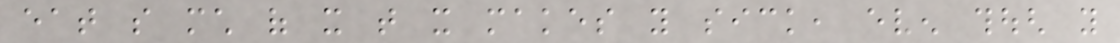eat so much of it that it makes you sick, even though you
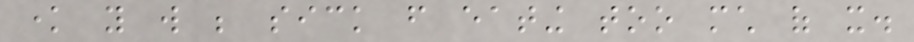know you will be sick from eating too much of it.
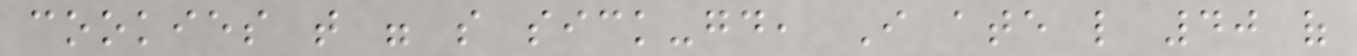cookies that were so sick-good, I ate like 40 of
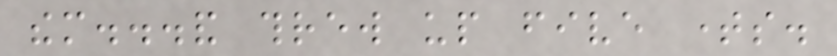them...and threw up five times.
